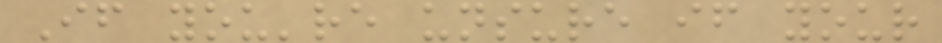If you're unsure if your
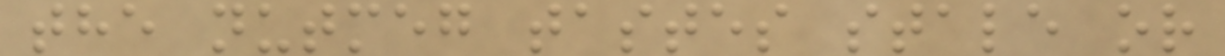the nutmeg tastes stale or
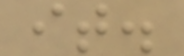it.
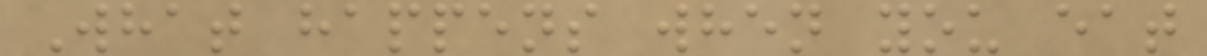What happens when you eat
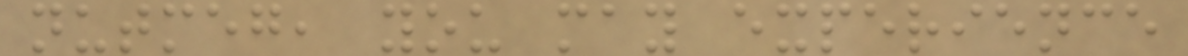nutmeg, you may experience
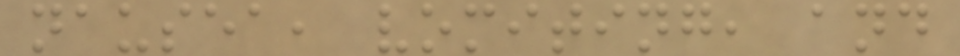nausea, vomiting, and
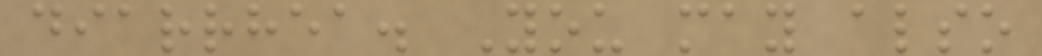diarrhea. You may also
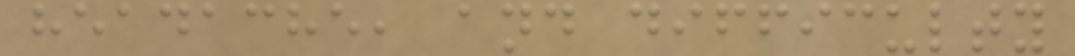headache, and difficulty
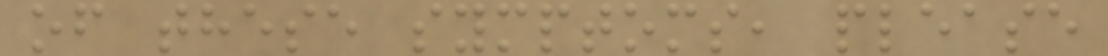of these symptoms, please
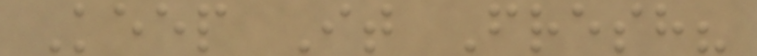Keep It Fresh?
